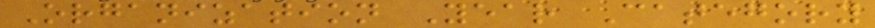Organization Year Category
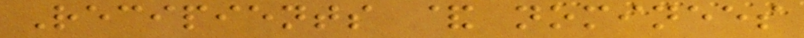Recipients & nominees
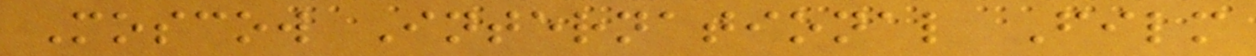Moscow International Film
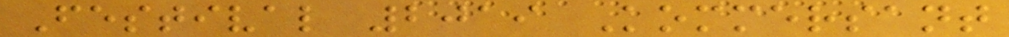Festival 2019 Kommersant
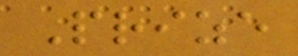Prize
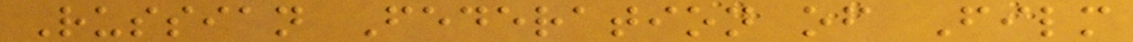Russian Federation of Film
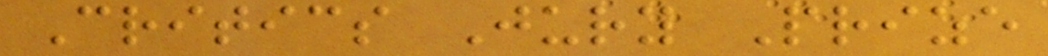Critics Jury Prize
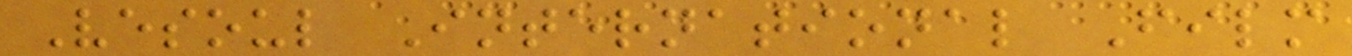Vesoul International Film
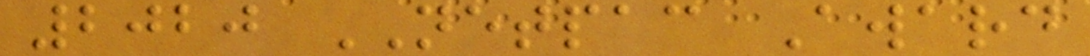2020 NETPAC Award
